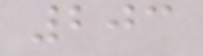203
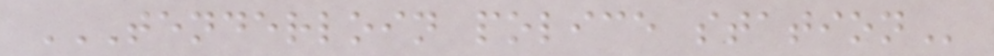TENDERLOIN POLICE STATION
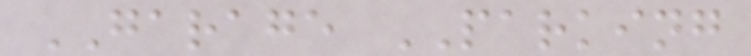GARAGE PARKING
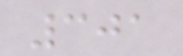301
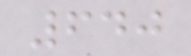640
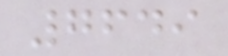7649
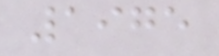1975
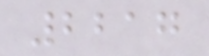2217
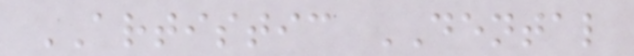ARTISTIC DENTAL
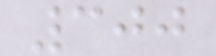300
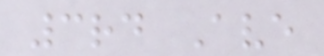3rd Ave
